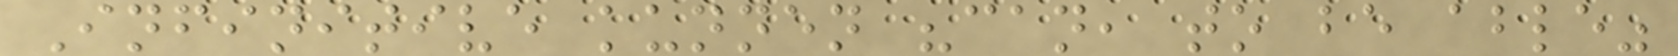Infinitive kunnen "can, to be able"
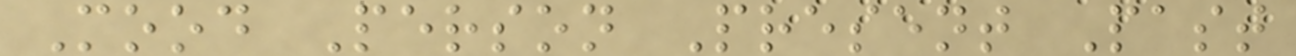Mood Person Present Past
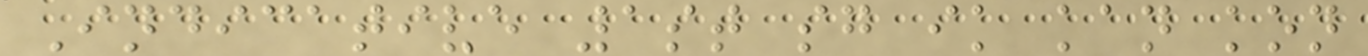Indicative 1st sg ik kan kon
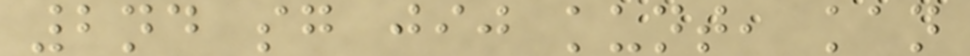2nd sg jij kunt, kan
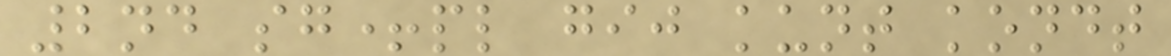2nd sg+pl gij kunt kondt
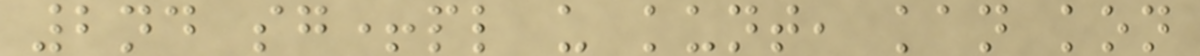2nd sg+pl u kunt, kan kon
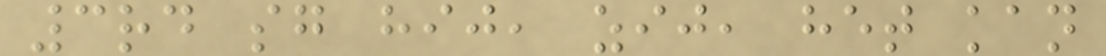3rd sg hij, zij, het kan
